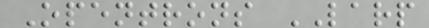Opentrons LARP
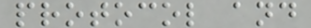protocol and
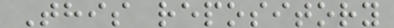This repository
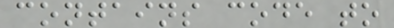contains code to
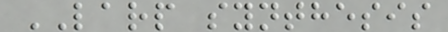LARP synthesis
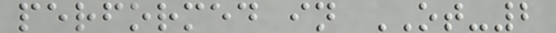performed in OT-2
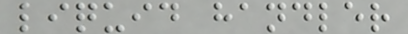liquid handler
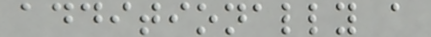additionally a
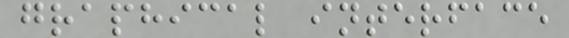graphical interface
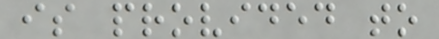is provided to
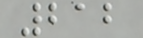212
